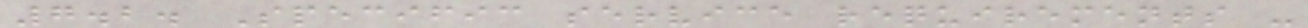7.2. Specific service requirements -
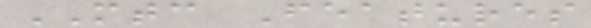MTC Features
